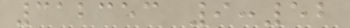312353 9:52
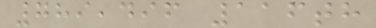789,496 116th
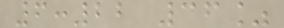6:22 36%
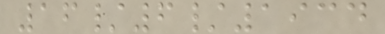16/6/1934
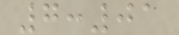7:01
